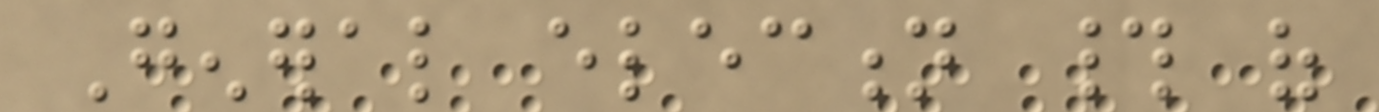General election # of
